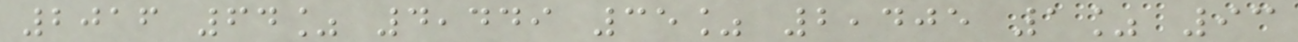2016 64% 4,449 35% 2,405 1% 93
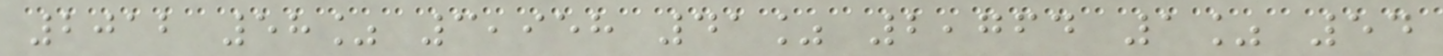2012 58% 3,958 41% 2,764 1% 54
